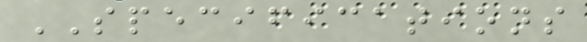SPECIFICATIONS
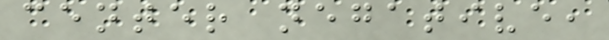center negative,
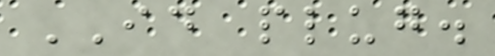ID plug.
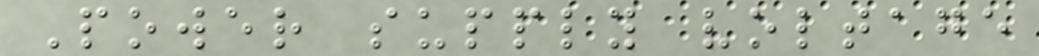Power supply voltage
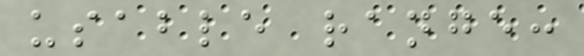usable range:
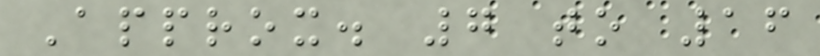Approx. 7 to 16
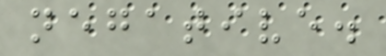negative.
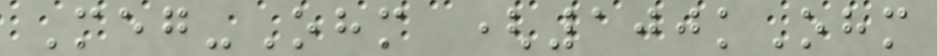Meg-Ohm (100kOhm
